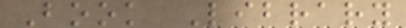Book Library
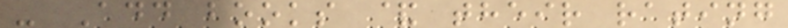- Add books & their rating
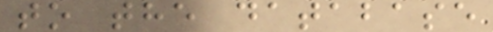to the database
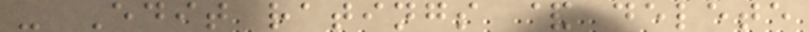- Edit ratings & delete
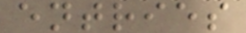entries
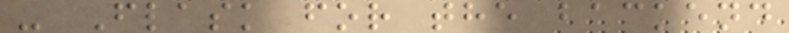- Flask for the backend
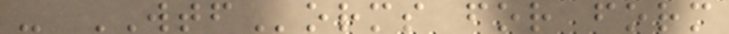- WTForms for form
